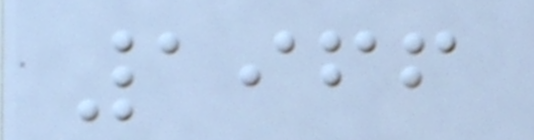1966
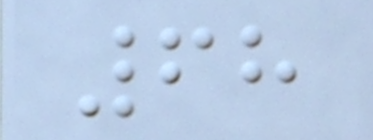68
